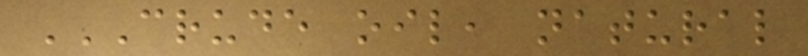CRUDE OIL, NATURAL
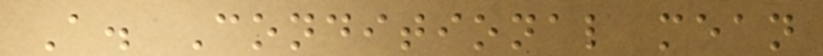A. Conditional mean
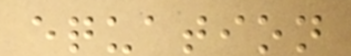equation
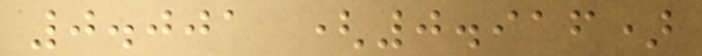0.001 (0.916)
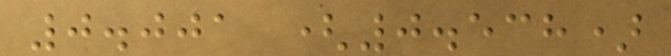0.001 (0.538)
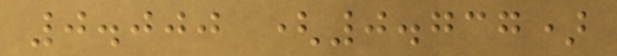0.000 (0.737)
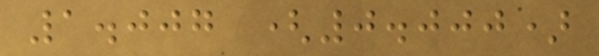1.007 (0.000)
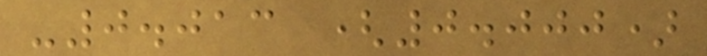-0.013 (0.000)
